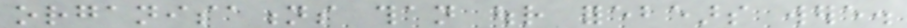organisations than our forebears were.
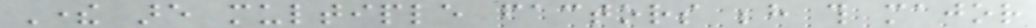There are multiple factors behind this major
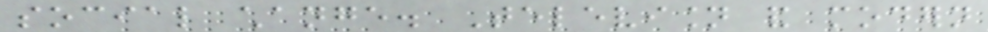social change. Television and modern
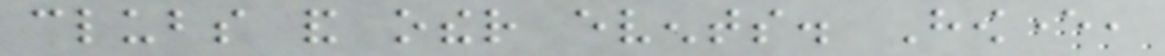clubs and other events. However,
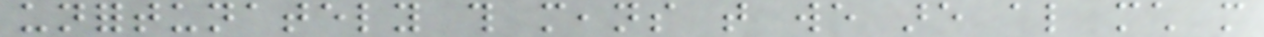unfortunately this means that we are also much more
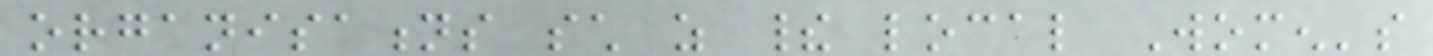organisations such as their local Women's
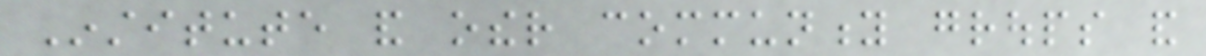Institute and other community groups and
